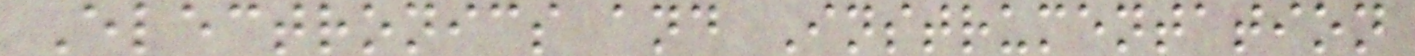Electronics and Instrumentation
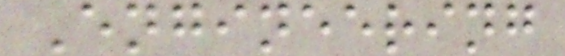Engineering
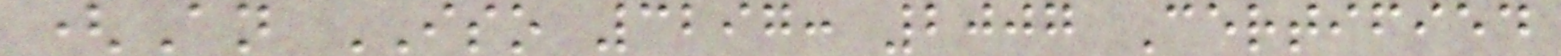(An ISO 3297: 2007 Certified
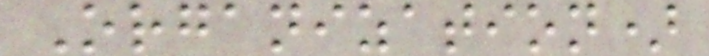Organization)
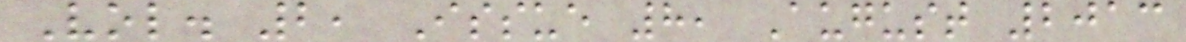Vol. 2, Issue 8, August 2013
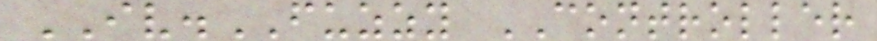IV.FUZZY CONTROLLER
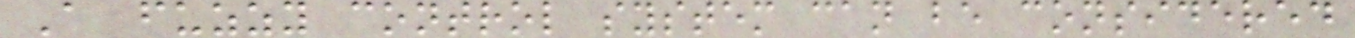A fuzzy control system can be considered
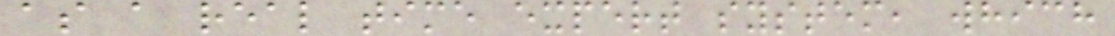as a real time expert system, which
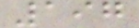197
